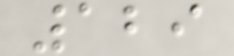129
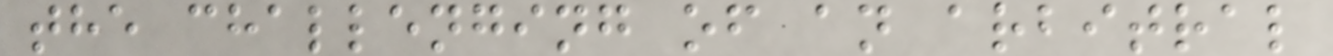the challenging of an arbitral
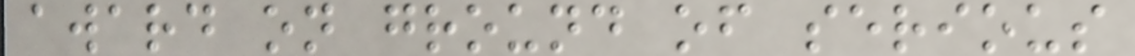award on ground of serious
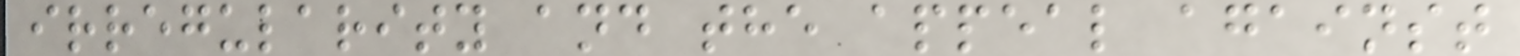irregularity and the appeal against
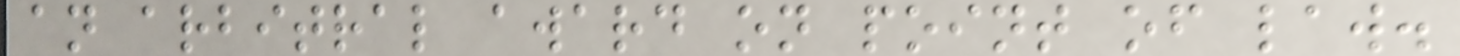an arbitral award on point of law.
